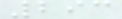293
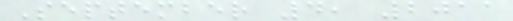September 4, 2011
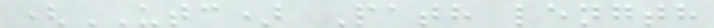(UTC) Path length
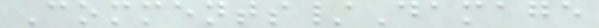Comments/Damage
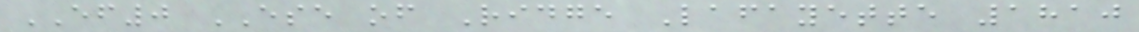EF0 ESE of Ridge Lafayette 1810
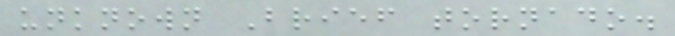unknown Brief tornado.
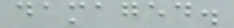damaged.
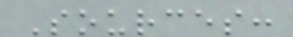Sources:
